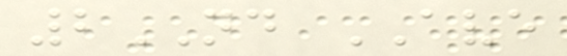2ND AVE
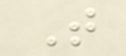T
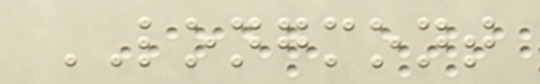LONGMONT
